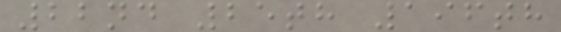22nd 25th 196th
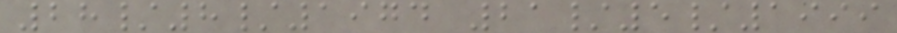28/8/1974 21/5/1999
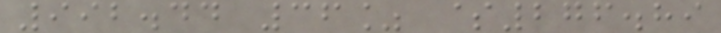992.44 36% $276.89
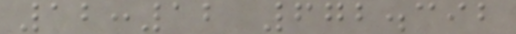12:12 672.392
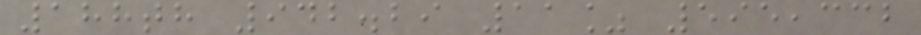188th 942.29 11% 595,332
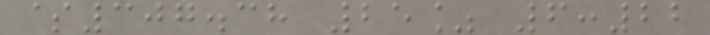$307.38 25% 6:22
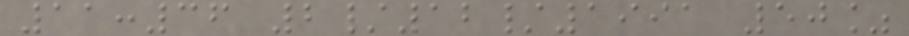11:36 2/12/1991 50%
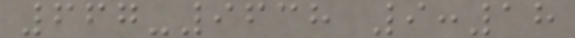667-9638 9:18
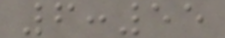6:55
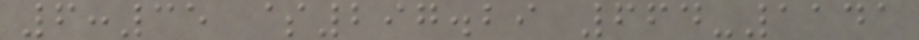6:35 $297.29 664-1141
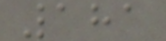181
